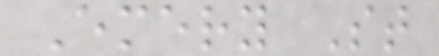Emery St
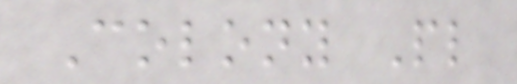Colony Pl
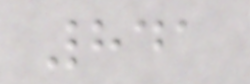841
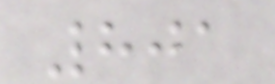801
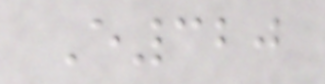E320
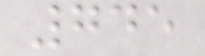745
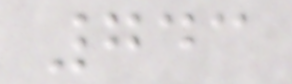743
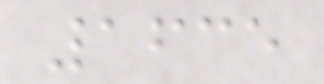1635
